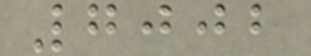7002
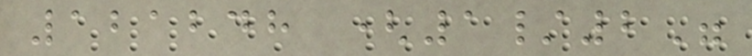121248 (1/2"
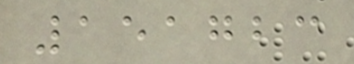151723
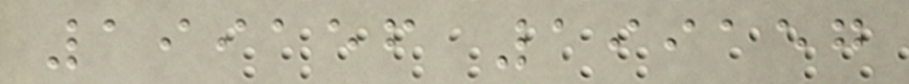199156 199157
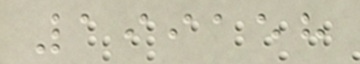199158
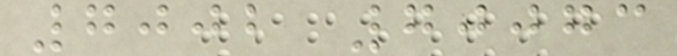7002 70073
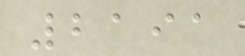2191
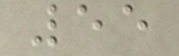55
